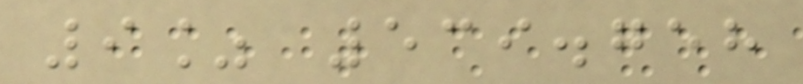9% 539.758
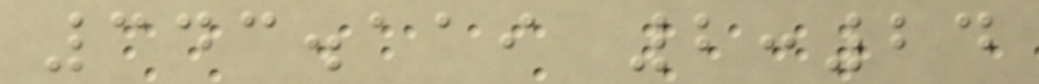343.119 2:24
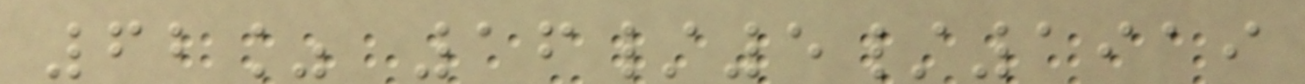62% 16/5/1919
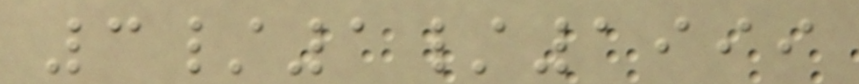3/1/1999
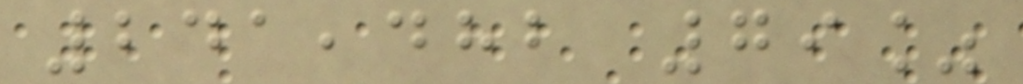241,482 79%
